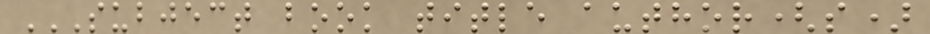SUBJECT BOOK TITLE AUTHOR(S)
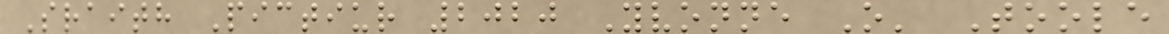Sraith Pictiur 2020 Yvonne O' Toole
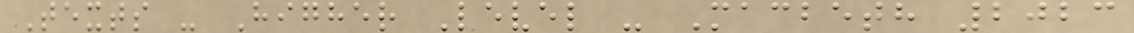Texts - Higher Level - Macbeth 2023
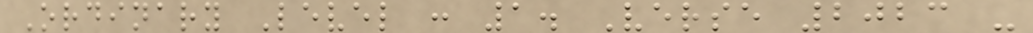Ordinary Level : 1. Verse 2023 -
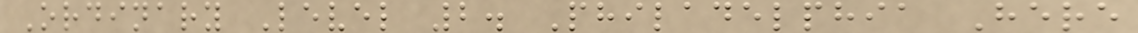Ordinary Level 2. Philadelphia Here
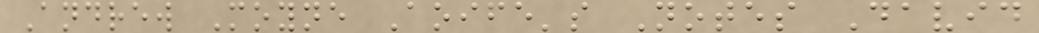Andrew Moyne Aoife's Notes David
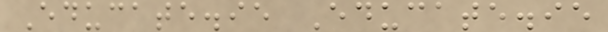Educate.ie Educate.ie
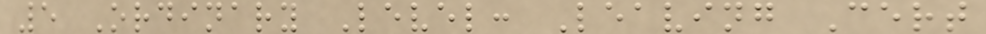5 Ordinary Level: Leaving Cert
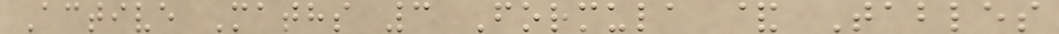Active Maths 3 Formula & Tables
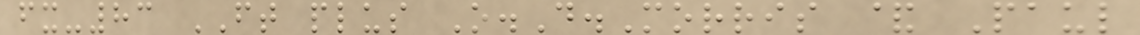fx-83 FT plus O.D.Morris & Paul
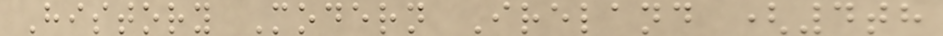History Modern Ireland (4th
